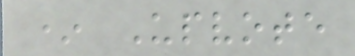* Upvote
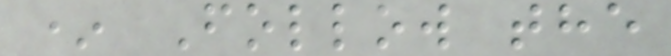* Follow the
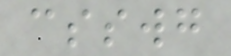csswg
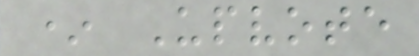* Upvote
